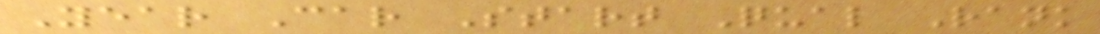Year Car Start Qual Rank
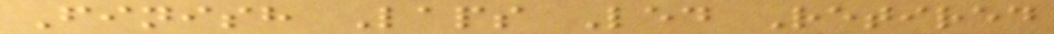Finish Laps Led Retired
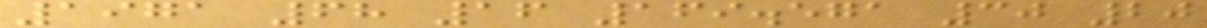1971 68 16 169.571 30 20
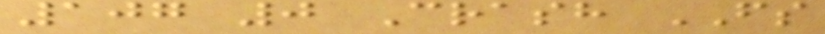107 0 Crash FS
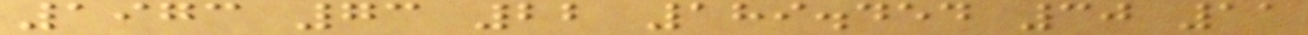1973 73 22 189.454 30 11
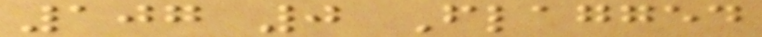107 0 Flagged
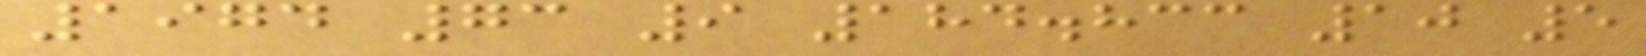1974 73 9 184.833 10 5
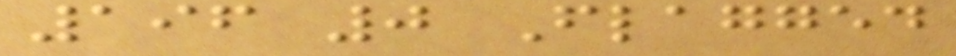196 0 Flagged
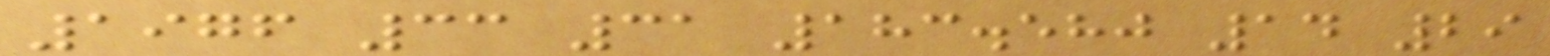1976 33 31 183.580 14 29
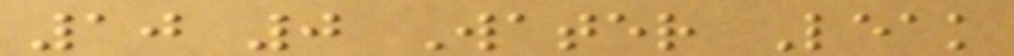10 0 Water Leak
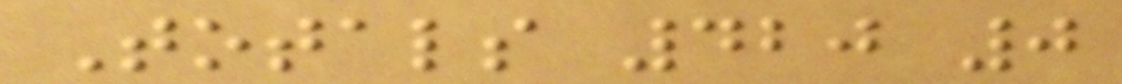Totals 420 0
